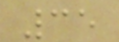35
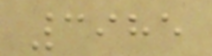3985
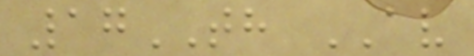17TH AV
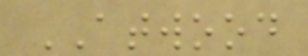ATWOOD
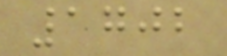1702
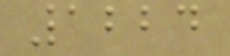1224
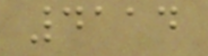4114
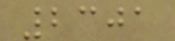2301
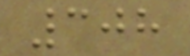308
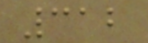312
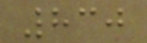830
